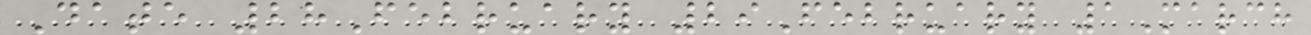Date 28February 29February 1March
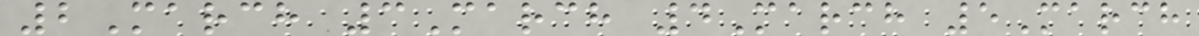2March 3March 4March 5March
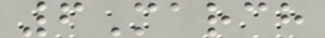6March
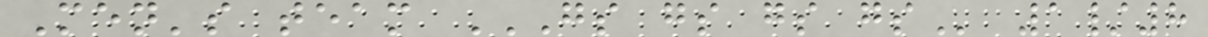Men's team GS GS GS GS 1/8
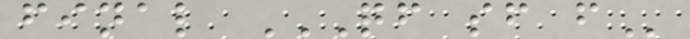final QF SF F
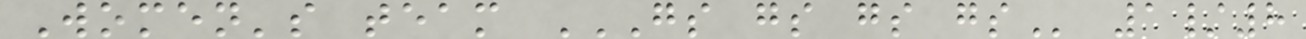Women's team GS GS GS GS 1/8
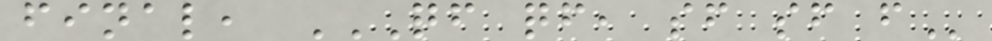final, QF QF, SF SF F
